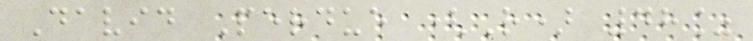David Perdue (R) 48%
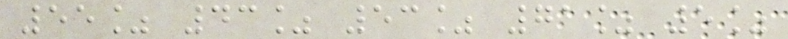55% 43% 53% 71% 5%
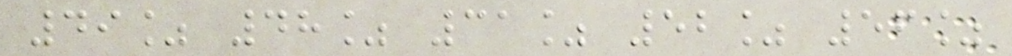49% 48% 31% 52% 56%
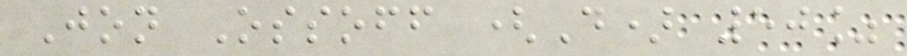Jon Ossoff (D) 50%
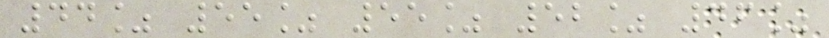44% 55% 55% 52% 46%
